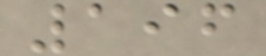196
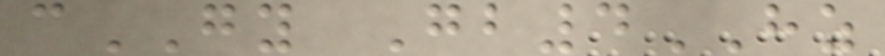cGY Gb4HZ
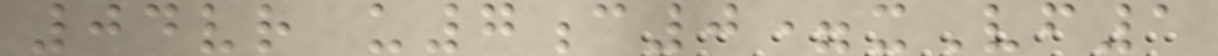04vr u7c0=xVf1
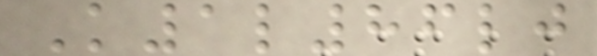K1l86lj
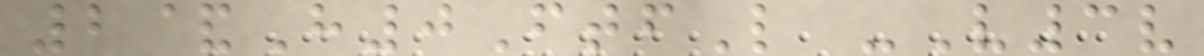2&H0FtfL -V3v
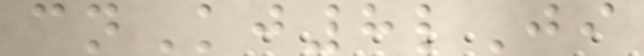cnKj8lJi
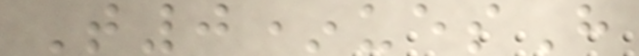T0*uesH
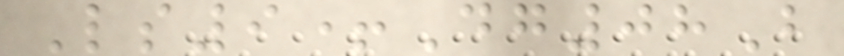Ls9+Dg08B
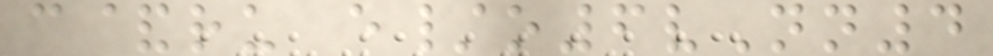c&ru e/o6vNn4
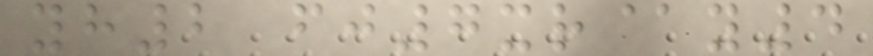yh2 fj7xr@y4
